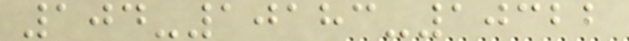104-10183-10322
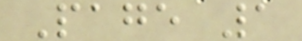Page 1
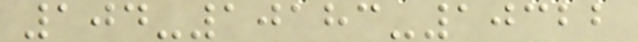104-10183-10322
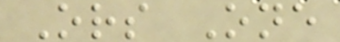Ors One
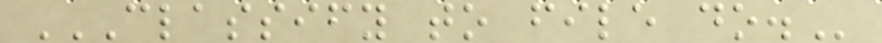CLASSIFY TO FILE DO.
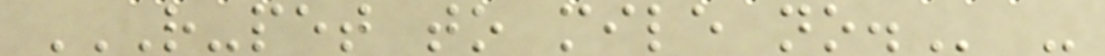R-PET TO MILE NO. -
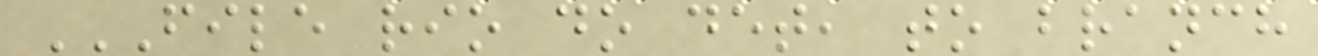FILE RIO DO DET, TO BRANCH
